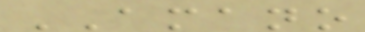AMANO
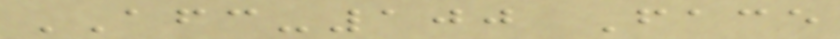AFC-100 Face
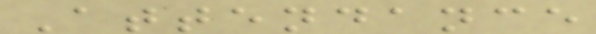Attendance
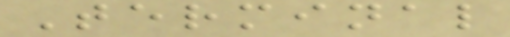Terminal
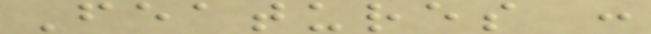Features :
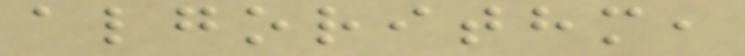algorithm,
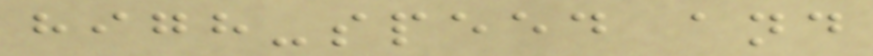high-speed and
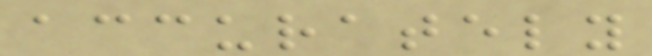accurately
